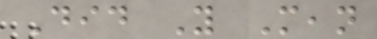Did You Mean
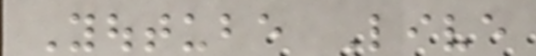Youtube Live
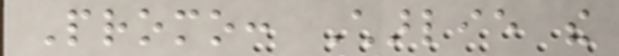Promo: Charlie the
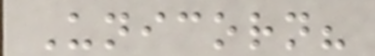Unicorn?
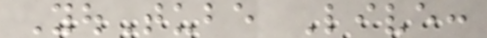YouTube Live:
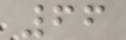66
